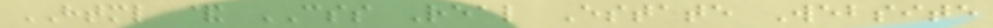HTML & CSS Real Estate Website
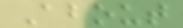About
